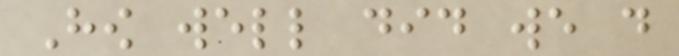How well did we do
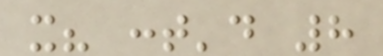it? cont'd 8
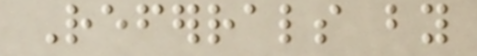Referrals by
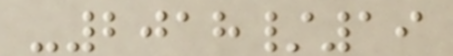-2018/19
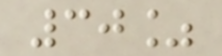30%
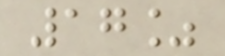17%
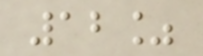12%
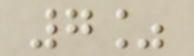7%
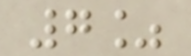7%
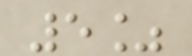5%
